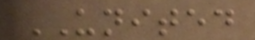UNITED
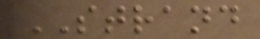STRAND
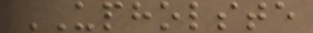UPHOLSTE
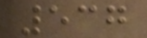537
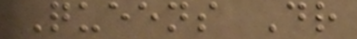Queens Dr
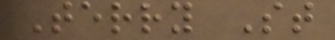Terry St
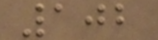102
